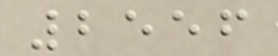2556
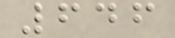646
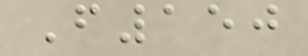F150
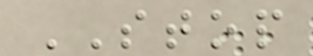STOP
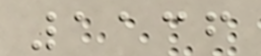1136
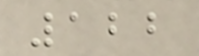122
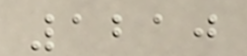1210
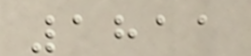1811
